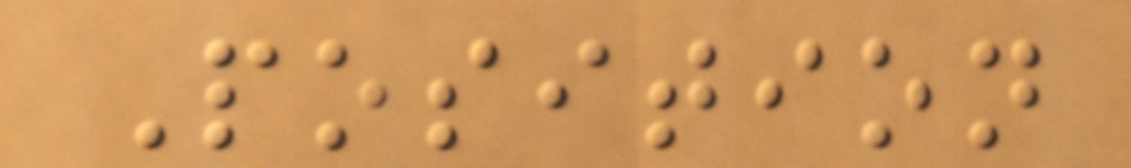Position
